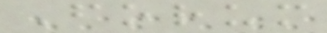Forum
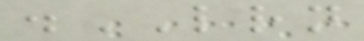.LRN
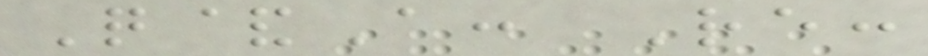Q&A: Re:
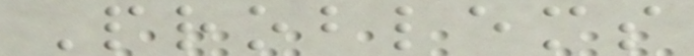Problems
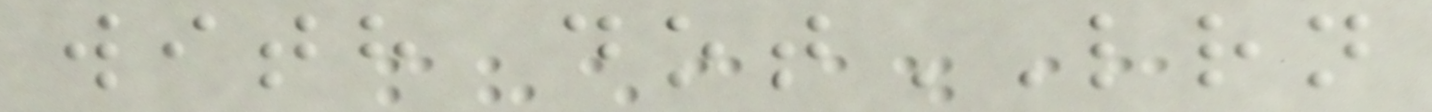with dotLRN
